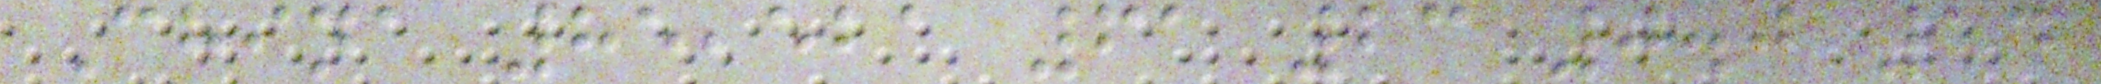China 85,521 61 23 0.0 14
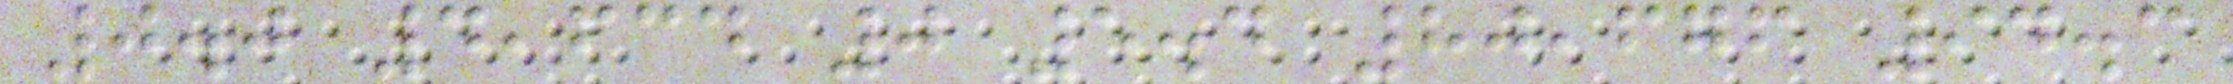0.0 4,634 0 5.4 80,676 94.3
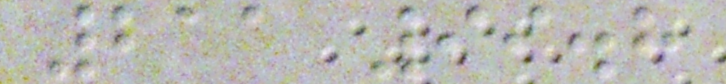211 99.8
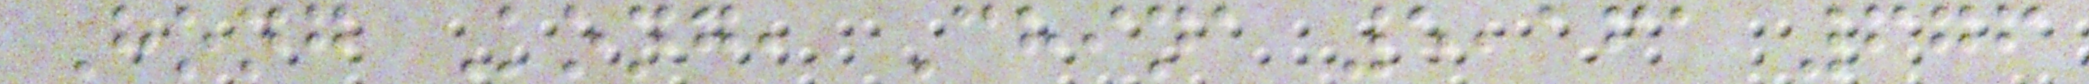Hong Kong, China 5,161 676
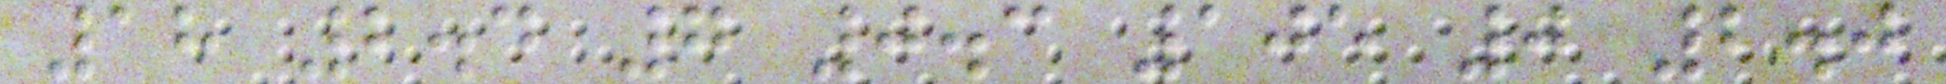18 2.4 7 0.3 105 0 2.0
